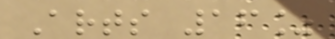Arts 16%
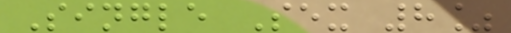Single Sex 8%
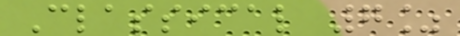Classical 7%
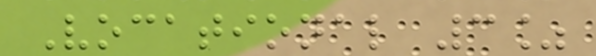Vocational 3%
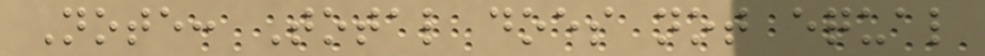Note: Total does not equal
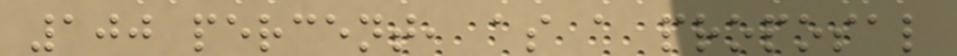100 percent, as a proposal
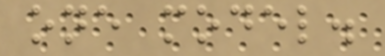one model.
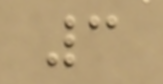3
